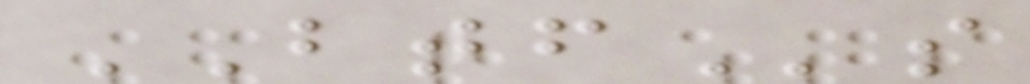BTFs
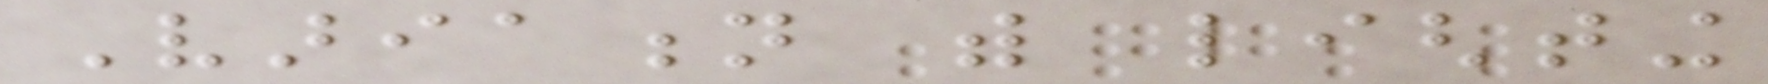Variation with lighting
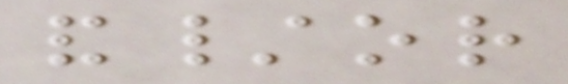and/or
